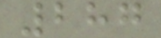287
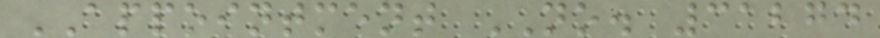APPOINTMENT NO. 31274
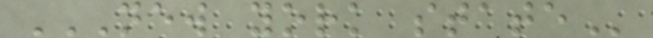NEW YORK STATE
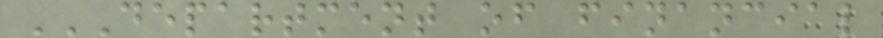DEPARTMENT OF FINANCIAL
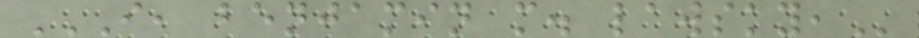I, BENJAMIN M. LAWSKY,
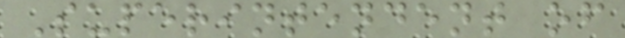Superintendent of
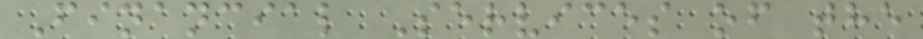Financial Services of the
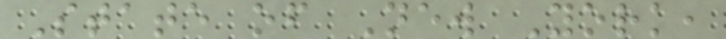State of New York,
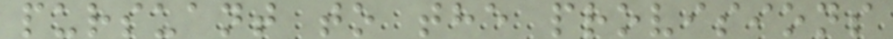pursuant to the provisions
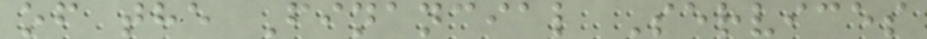of the Financial Services
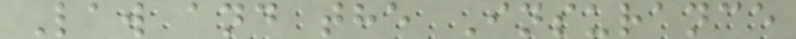Law and the Insurance
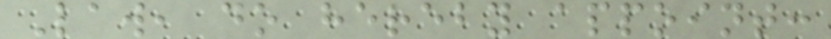Law, do hereby appoint:
